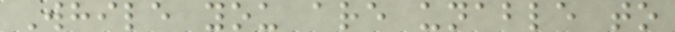While you are unable to
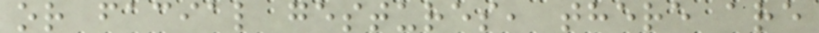or facial gestures, there are
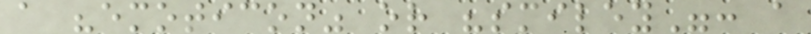a "emoticon" or "smiley": a
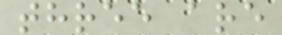three are
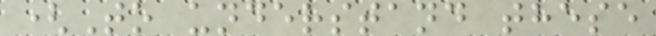(To understand these
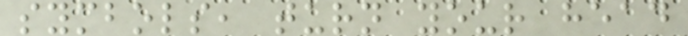symbols, turn your head
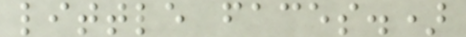little faces.)
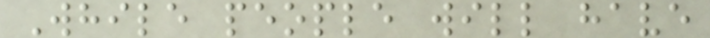While people will have
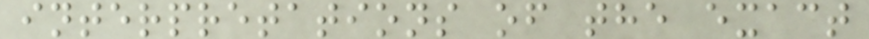interpretations of the exact
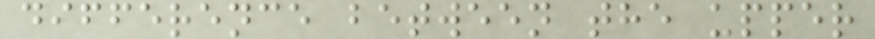difference between the upper
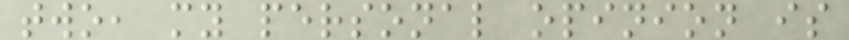two, my personal opinion is
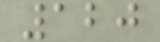120
